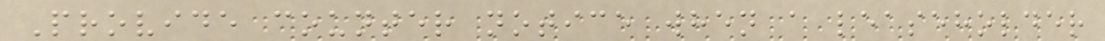Provide counter notice when a leaseholder
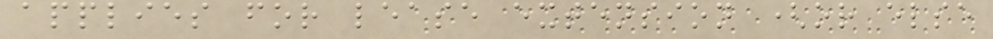applies for lease extension (or else
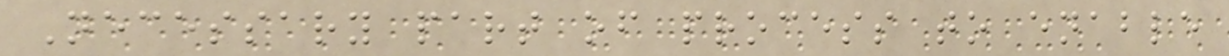Necessary part of process to enable
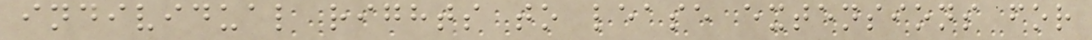individual rights to lease extensions for
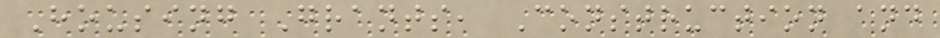Housing Grants, Construction and
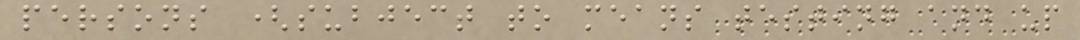persons (subject to means testing and up
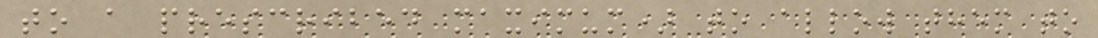to a prescribed maximum) to allow them to
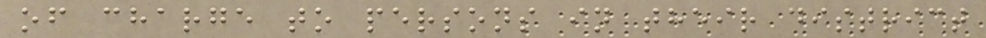of charge to persons in their district
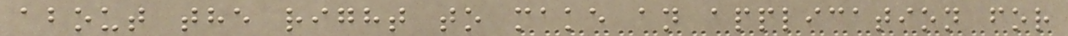about the right to make an application for
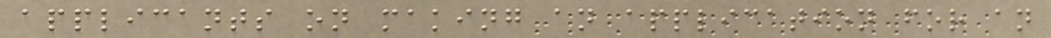applicants on making an application for an
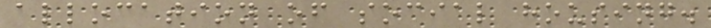allocation of social housing.
